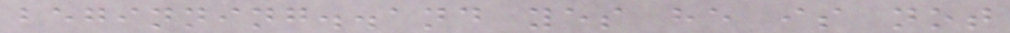beginning..and yes he is not
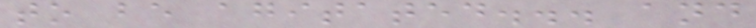to be agitated... and
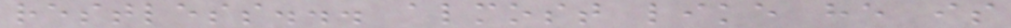restless... almost like he is
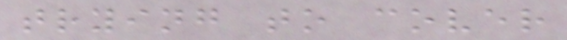trying to cover
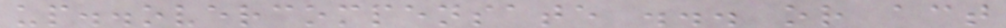up..overcompensate ... or act
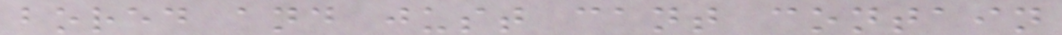bored and just cant contain
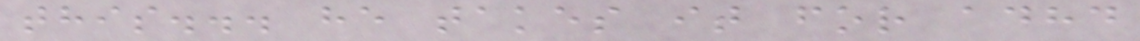this... he takes it for adhd
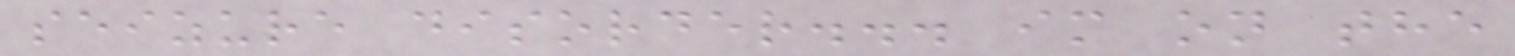seizure disorder... im on the
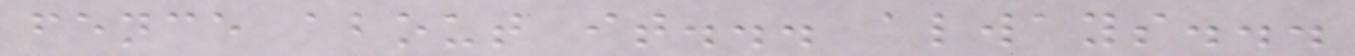fence about it... always...
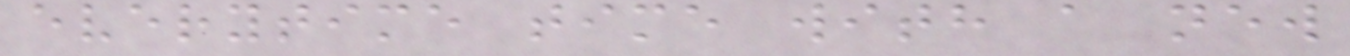everytime time with a new
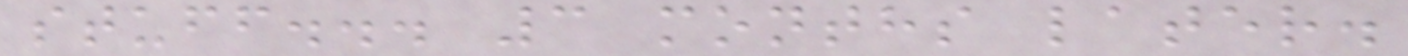stuff... 3 months later.
